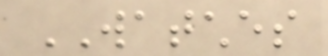WATCHES
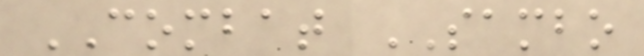COMBAT SAMBO
